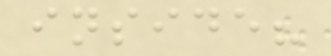inside?
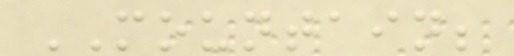MOUNTAIN;
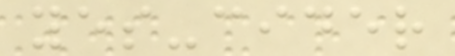yes-cider
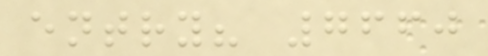entry? 7660
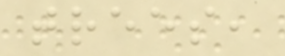trees,
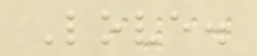Love.
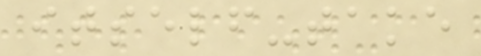itself-take
